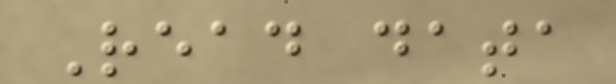Read data
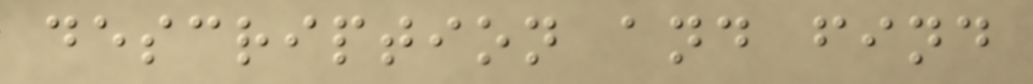description and find
